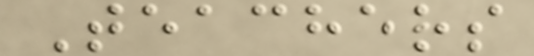Teachers
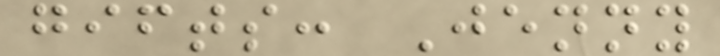gifts: Jenny
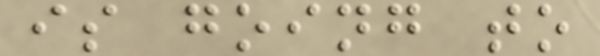is going to
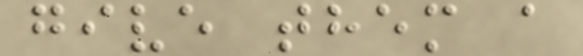give them a
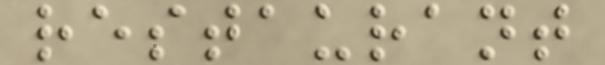restaurant
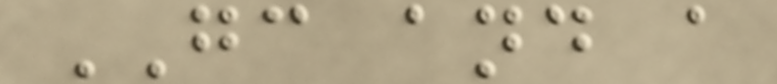GC and a
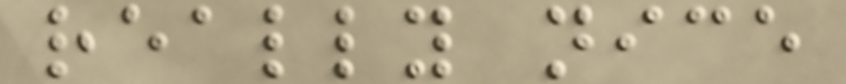really nice
